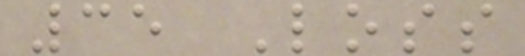35 Loss
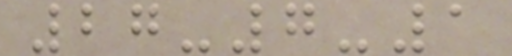27-7-1
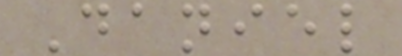Daniel
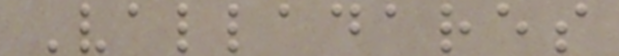Valladares
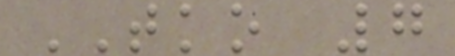TKO 7
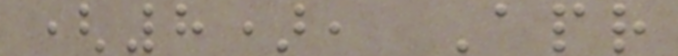(8), Apr
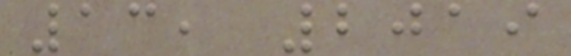13, 2019
